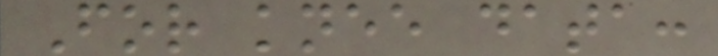For knee data:
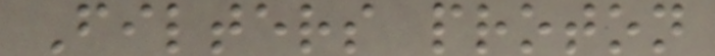Filters proton
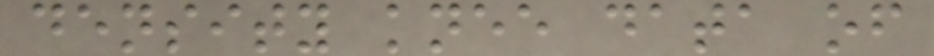density knee data of
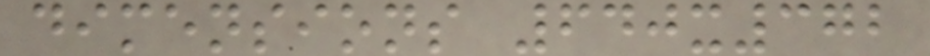dimensions 640x372
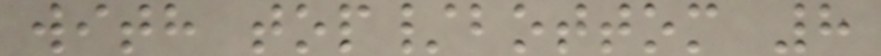with top/bottom 8
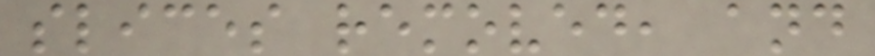slices removed, and
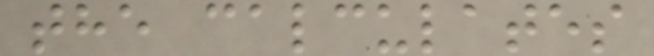the calculates
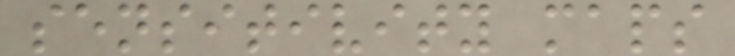sensitivity maps
